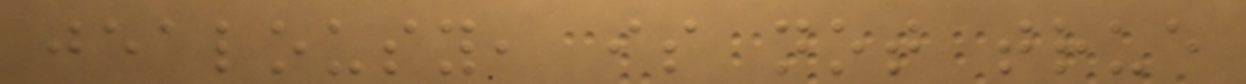jealousy, is not true
